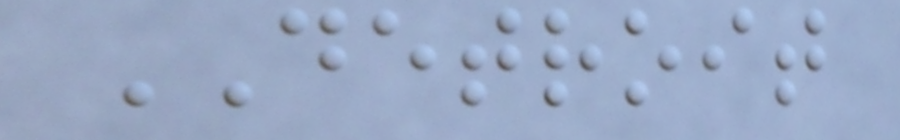DETROIT
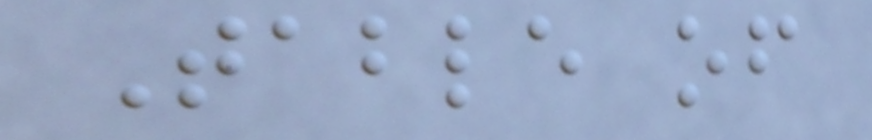Table of
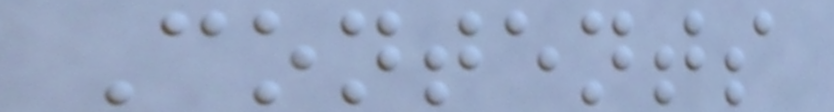Contents
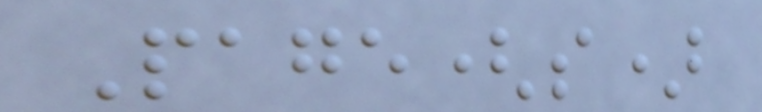Page(s)
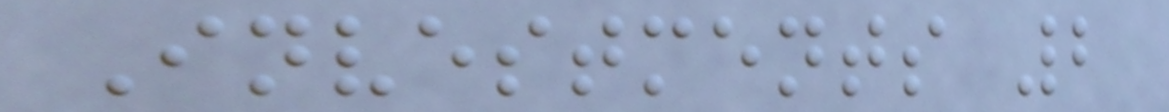Investments 2
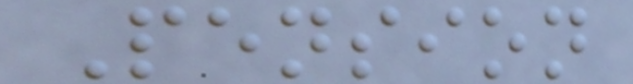Pension
